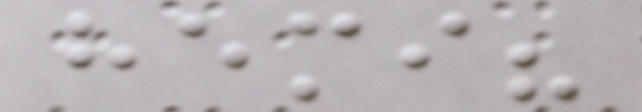hemi?
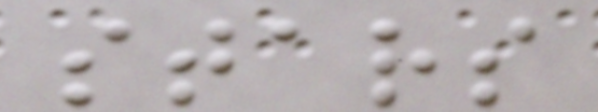stars
